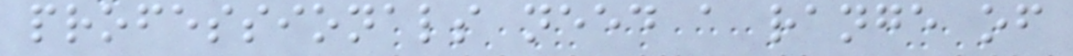professionals need a range of
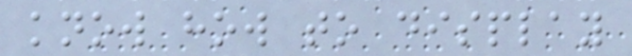know how to display
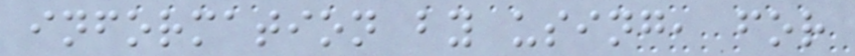information by using, for
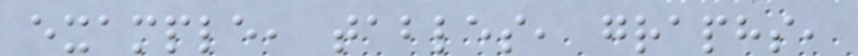example, tables, graphs,
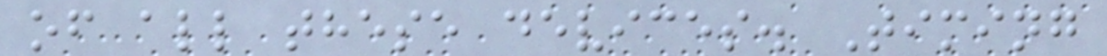of all these devices. Timing
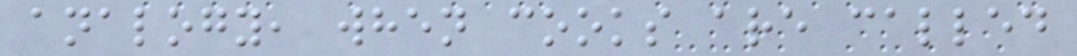analogy, when cooks are called
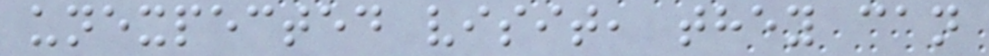unexpected visit, they can
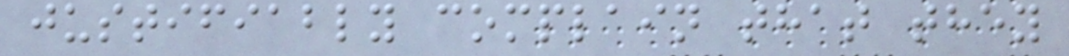justifiably complain that they
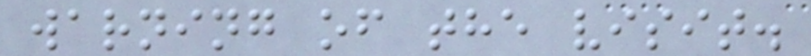warning of the visit.
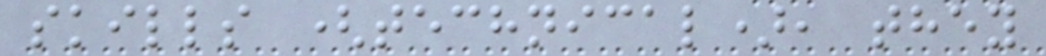skills (technical), they
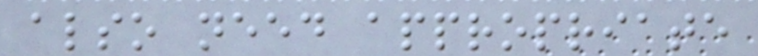also need appropriate
